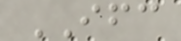IFC
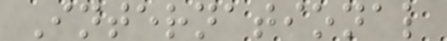International
